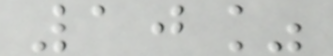10%
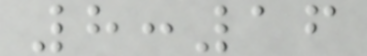8:16
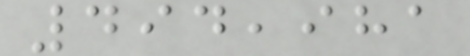494,981
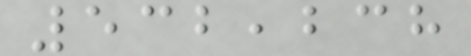532,238
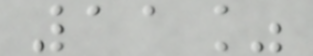11%
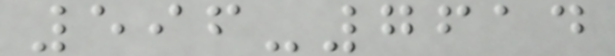596-7614
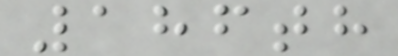186th
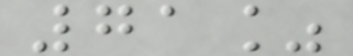71%
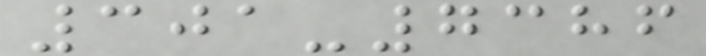301-7386
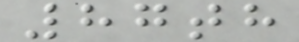87th
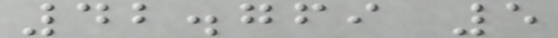42.769 5
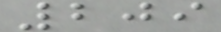209
